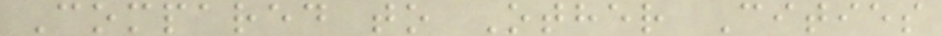Compared to Other Cities
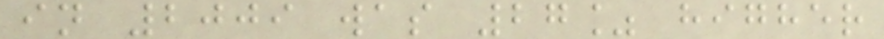in 2009 was 27% higher
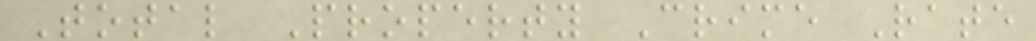Total Property Crime Rate
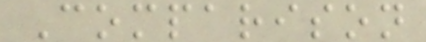Comparison
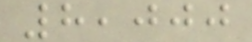8,000
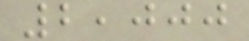2,000
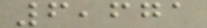6,671
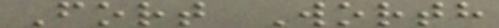Fort Worth
